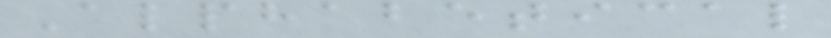Alphabetical
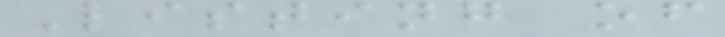Listing of
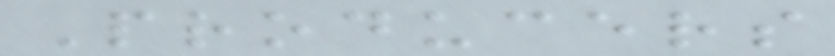Producers
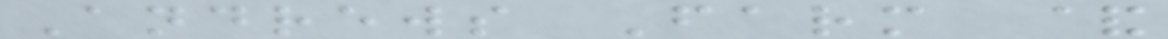Andrews Farm &
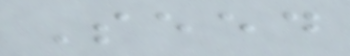Seed
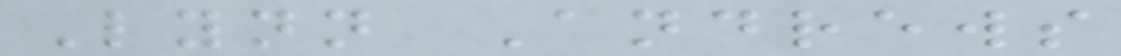Lynn Andrews
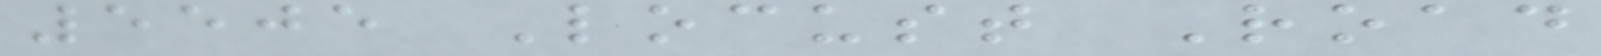5505 Locust Road
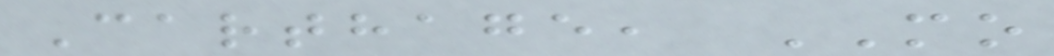Carthage, MO
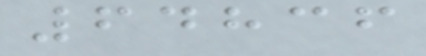64836
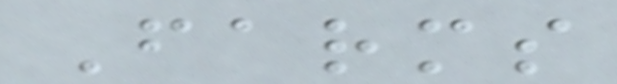Farms
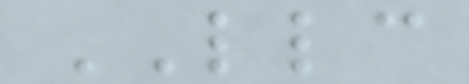LLC
